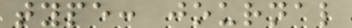type: journal
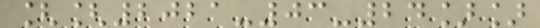[[2021-03-24]]
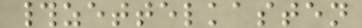#zettelkasten
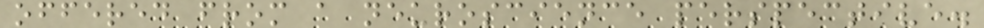offered from a neuroscience perspective.
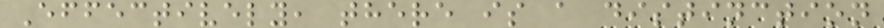Effectively, there is a distinction
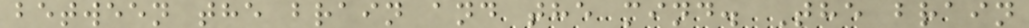between the brain and the mind. The brain
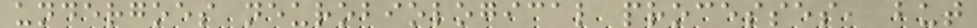undergoes neurobiological processes, but
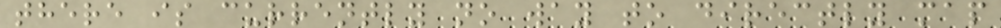there is currently no way to directly map
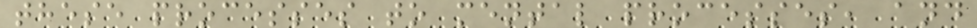these processes to mental processes, and
